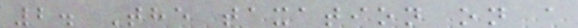2. The taxation on a
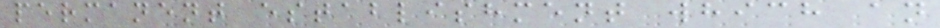permanent establishment which an
